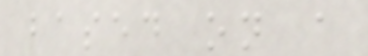based on a
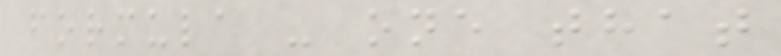formula - one that
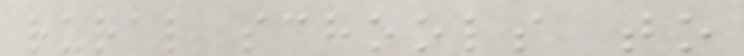rural schools to
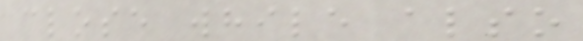close while also
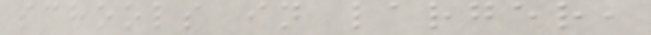schools in larger,
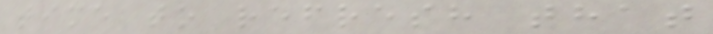time to refresh that
